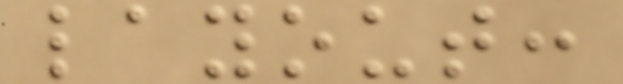layout:
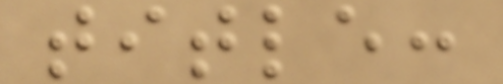title:
